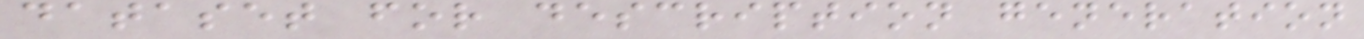dataset for description generation
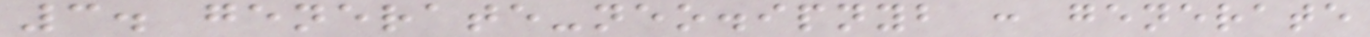3. generate-neo.ipnyb : generate
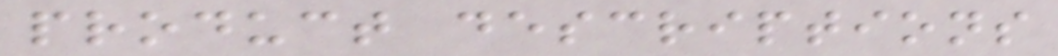product descriptions
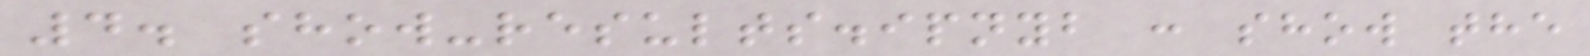4. show-results.ipnyb : show the
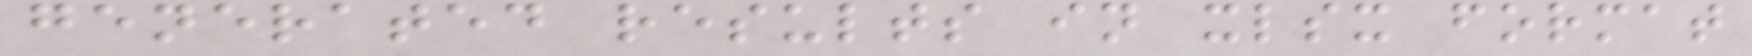generated results in xlsx format
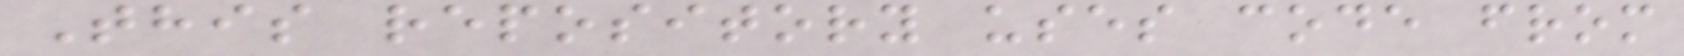This repository uses code from
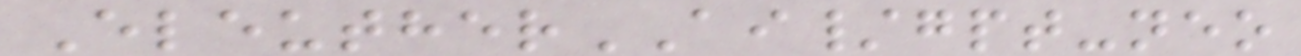EleutherAI/gpt-neo
